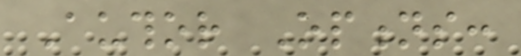Author Options:
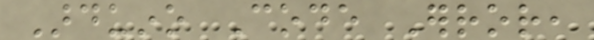Arduino Code Error,
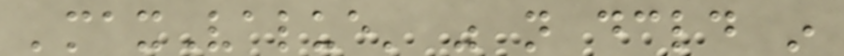'maxValue' was not declared in
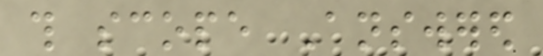this scope Answered
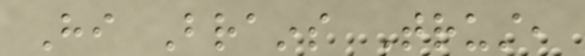Hi Brains Trust,
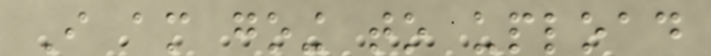I am going to upload
